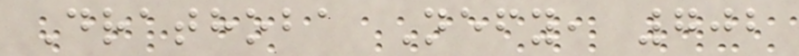Drathoba Nefy, 702
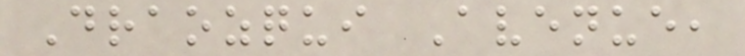Draozqui Avenue,
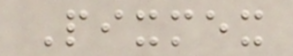Pixmex
